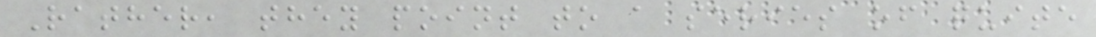Rather, they point to a series of quite
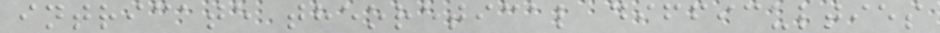intricate theoretical difficulties
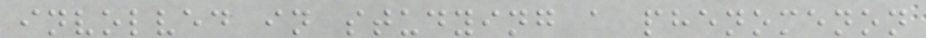involved in studying a phenomenon
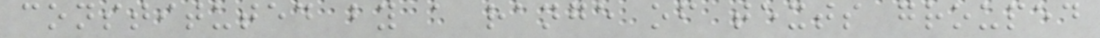constituted by a range of texts grouped
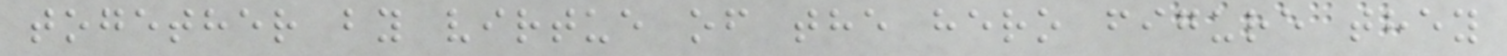together by virtue of the hero figure they
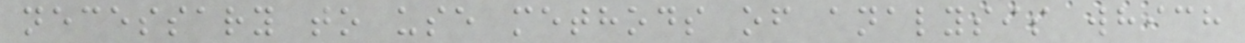necessary to use methods of analysis which
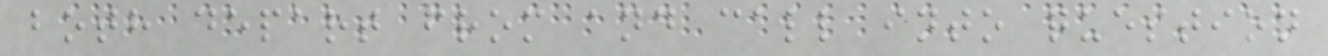both depart from and call into question
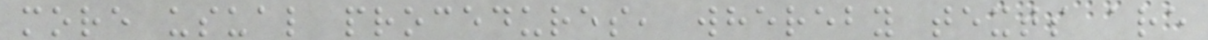more usual procedures, whereby texts are
